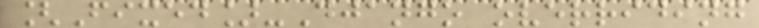[Fixed]-Django overriding
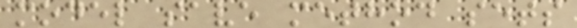model save method sets
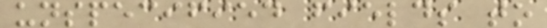unspecified fields to
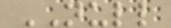NULL
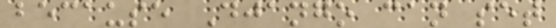because Django can set
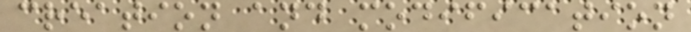creation and modification
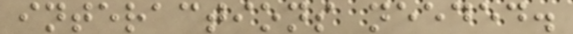interactions needed.
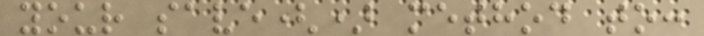your save() method to:
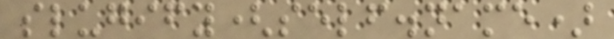slugify(self.name)
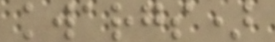kwargs)
